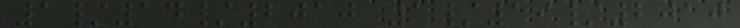1/14/2010 1/19/2010
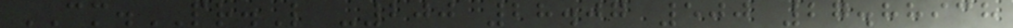CM.PR.L -200 28.07 500 27.88938
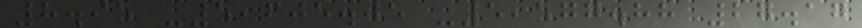8.95 -5,605.05 -5,577.88 27.17
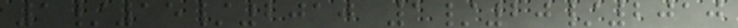1/15/2010 1/20/2010
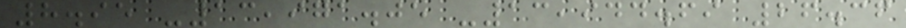8.95 -13,971.05 -13,944.69 26.36
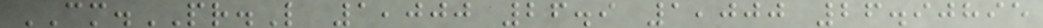CM.PR.L 1,000 26.9 1,000 26.90895
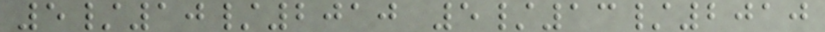5/10/2010 5/13/2010
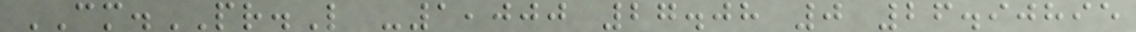CM.PR.L -1,000 27.08 0 26.90895
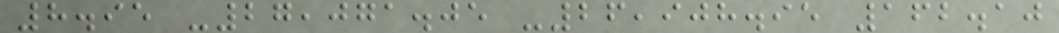8.95 -27,071.05 -26,908.95 162.10
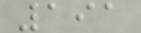191
